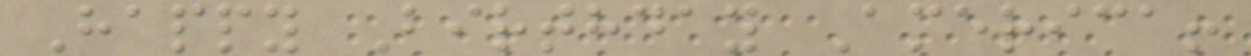Happy Birthday America!
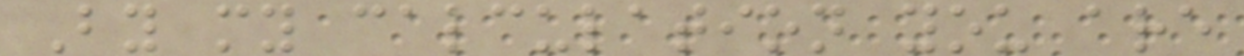By my calculation you are
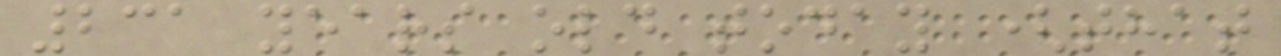231 years old today (that
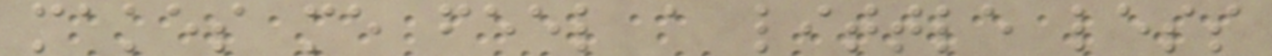makes me feel a little less
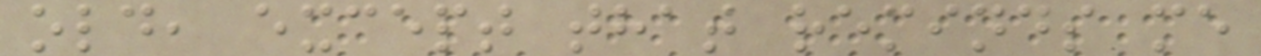old, except that reminds me
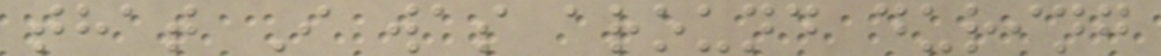that I was around during
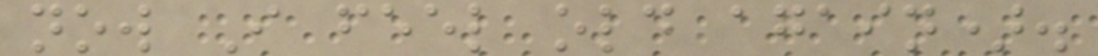now I feel old again).
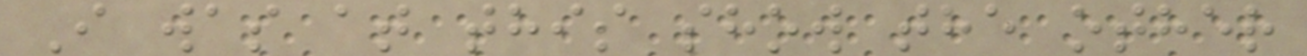I was at this show the other
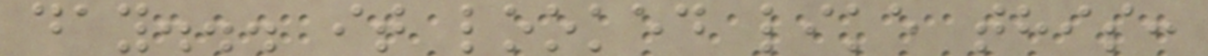day... it looked like this:
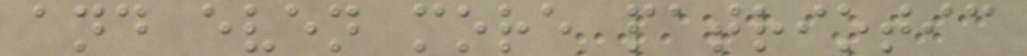and even more patriotic
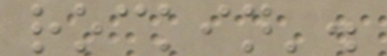rockin'.
